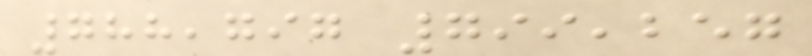788,797 799,257
